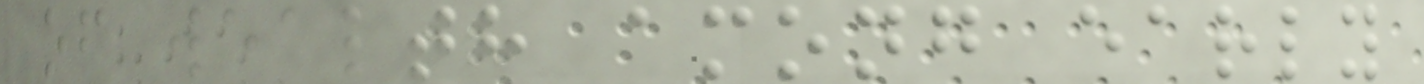of wealth among early
